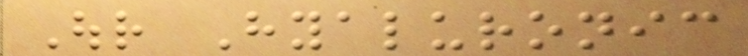Our Hyaluronic
